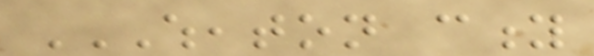WHEATON CITY
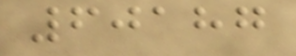60187
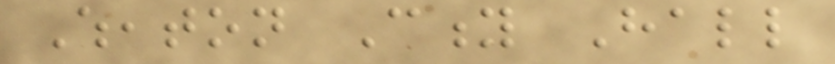Wheaton City Hall
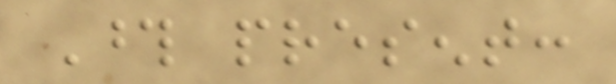Those present:
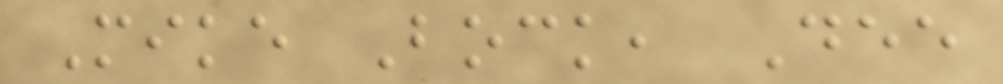Mike Bock, Dee
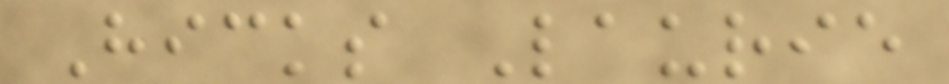Hicks Laurie
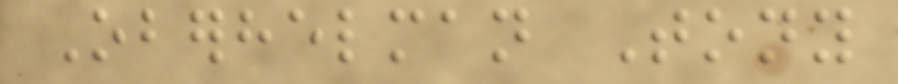Oberhelman Tony
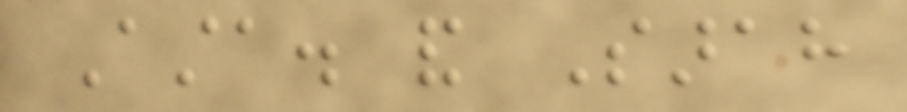Asta. and Sarah
